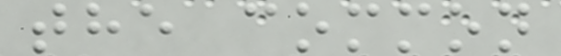the common
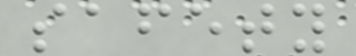safety
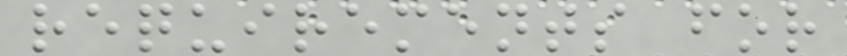requirements for
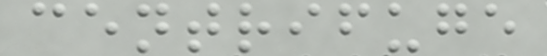centrifuge
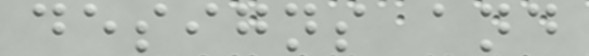designs and
